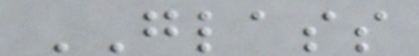GLASS
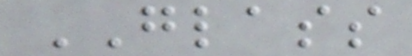GLASS
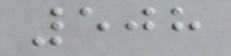508
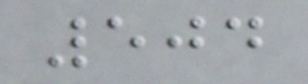504
